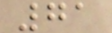71
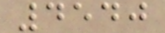4540
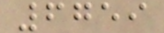6759
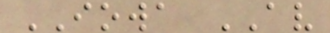IOWA AV
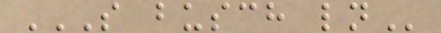S BUSCH LN
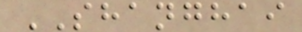SHANGHAI
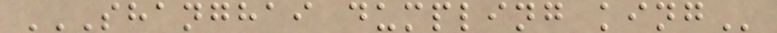SHANGHAI DUMPLING KING
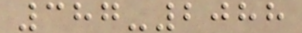387-2088
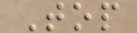Top
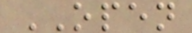OPEN
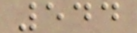544
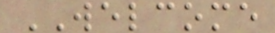WELCOME
